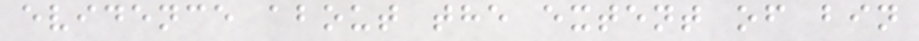evidence about the extent of bin
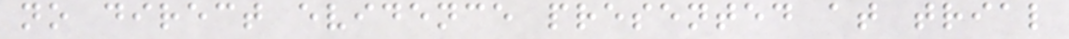no direct evidence presented at trial
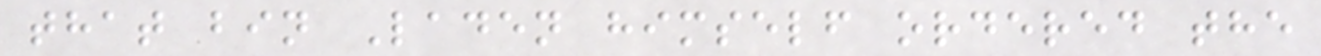that bin Laden himself ordered the
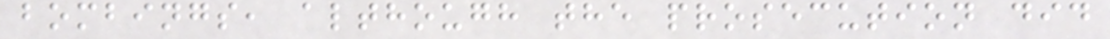bombings, although the prosecution did
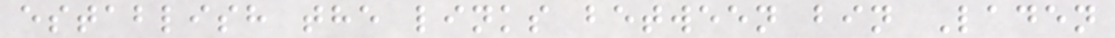establish the links between bin Laden
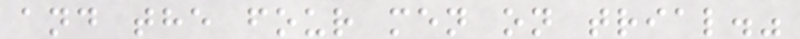and the four men on trial."
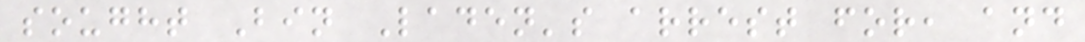sought Bin Laden's arrest for, and
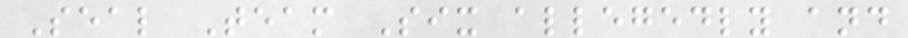Seal Team Six allegedly and
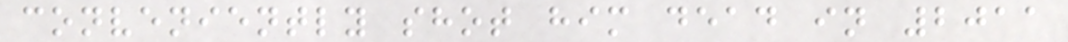conveniently shot him dead in 2011
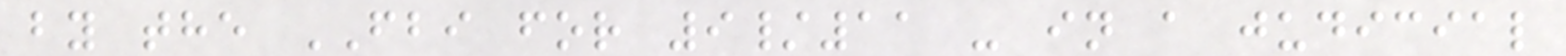by the FBI for 9/11 - in a judicial
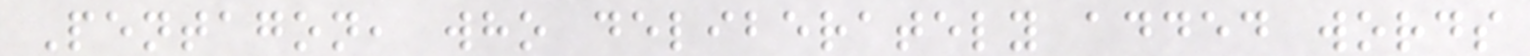Pentagon, who deliberately added words
